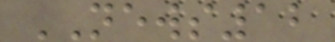NEWS12
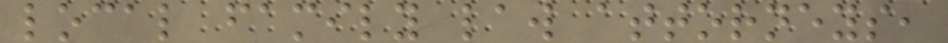local family law attorneys,
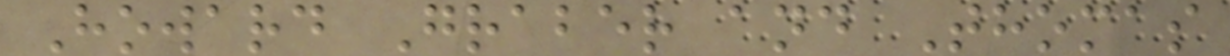Howard Graber and Thomas
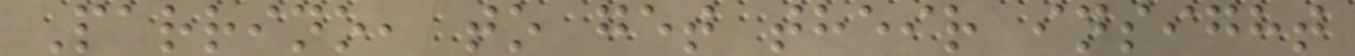Parrino, to get their insight
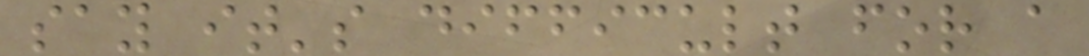say it's difficult for a
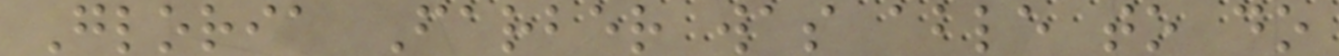Gloria Farber was able to do
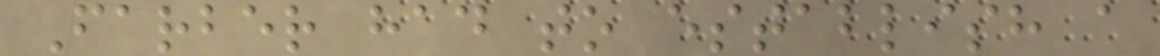Farber had to establish a
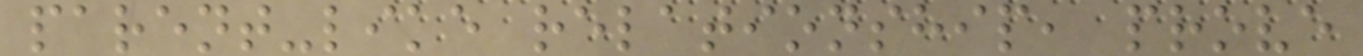parent-like relationship, prove
